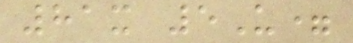81x 5U=
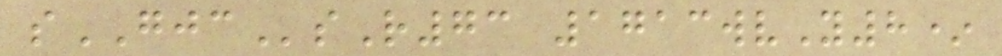sGJCsR73 1713wvY8*
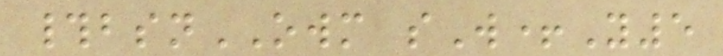#bsnOWM sW+Y5
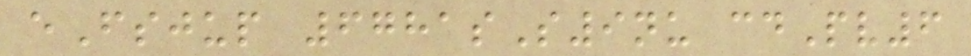eFsjup 6781sS9nu cdPv6
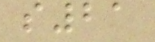s21
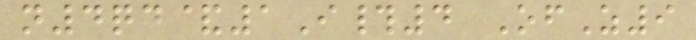n4qd&1I#4 OfZ9
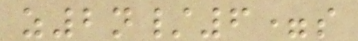z2n/6=s
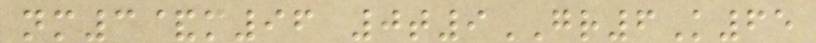nm3&m96 0t9GR6K65
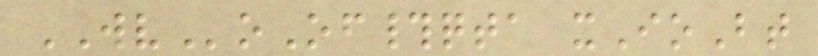WVoOf#qta xIoBt
